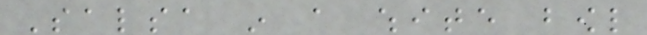Salsa in a white bowl
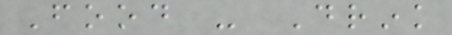Food - Drink
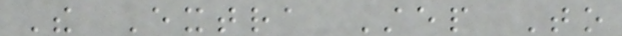The Extra Step To
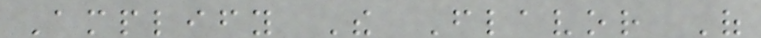Amplify The Flavor Of
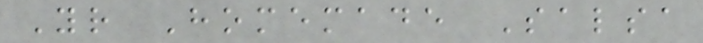Your Homemade Salsa
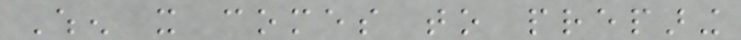When it comes to preparing
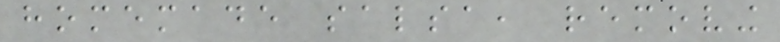homemade salsa, removing
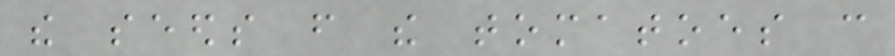the seeds from the tomatoes can
